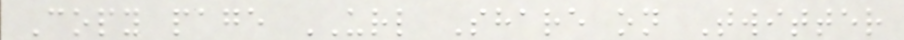Copy page URL Share on Twitter
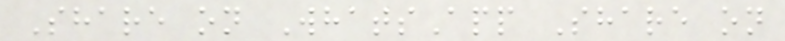Share on WhatsApp Share on
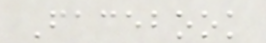Facebook
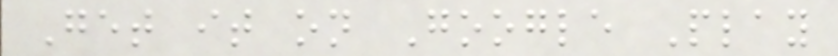Get it on Google Play
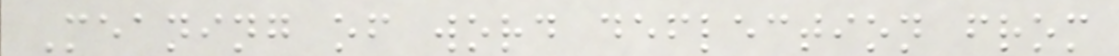Meaning of word deflection from
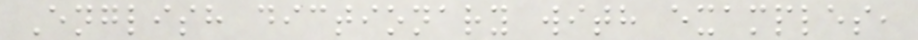English dictionary with examples,
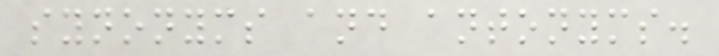synonyms and antonyms.
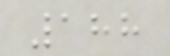188
